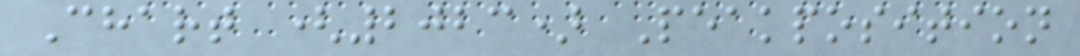Chart (2023) Peakposition
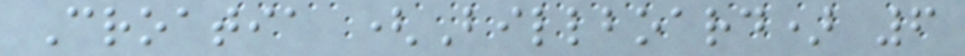Croatia (Billboard) 6
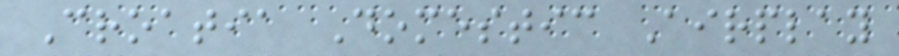Croatia Domestic Airplay
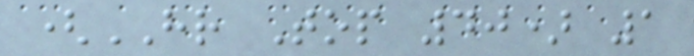(HR Top 40) 1
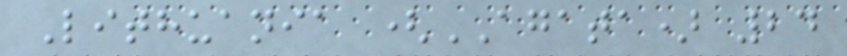Lithuania (AGATA) 24
